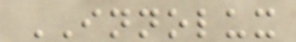INNOLUX
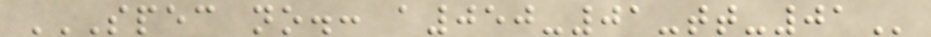SPEC NO.: A050-01-TT-01
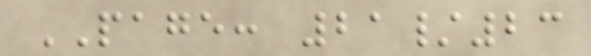PAGE: 21/23
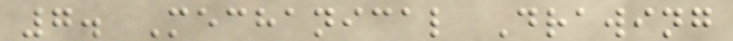7. Mechanical Drawing
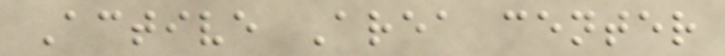Active Area center
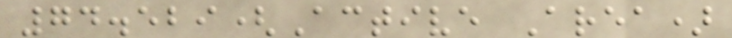74.529(Active Area)
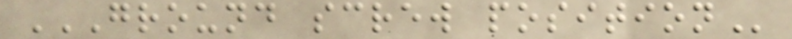GROUND SCREW POSITION
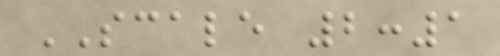SCALE 2:1
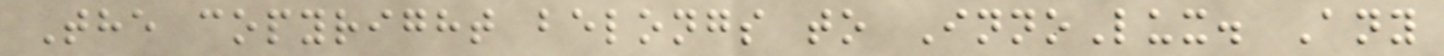The copyright belongs to InnoLux. Any
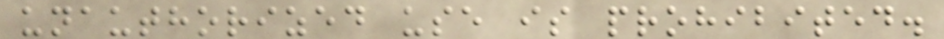unauthorized use is prohibited.
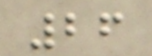26
